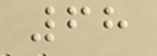68
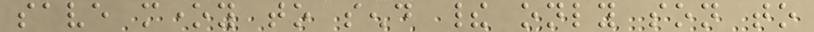save money to send their only son to
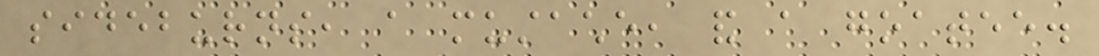sideburns, a mustache, and a goatee.
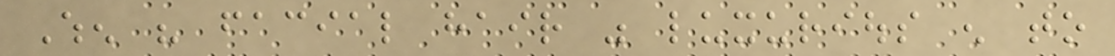When his facial hair was luxurious enough to
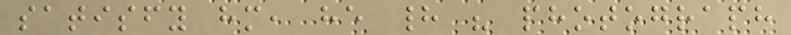satisfy him, he had his photograph
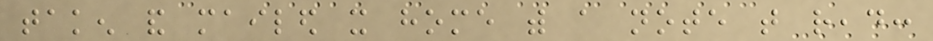taken and mailed it home with a note that read:
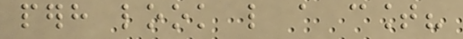perhaps look like a count?
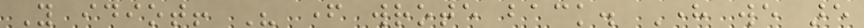You idiot! His father wrote back. Here we are
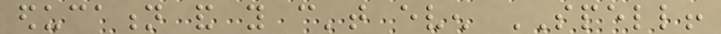education and you can't even SPELL!
